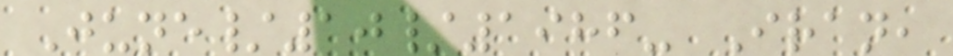June/10/1986- Iran,
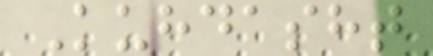Kuhdasht
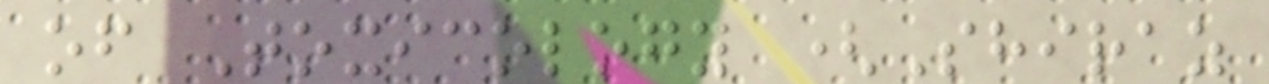of Toxicology (Shiraz
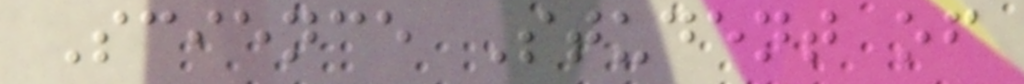Science Student of
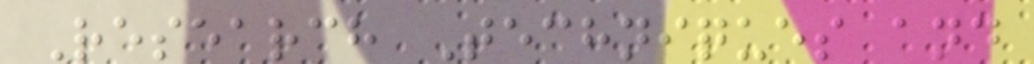Research Techniques and
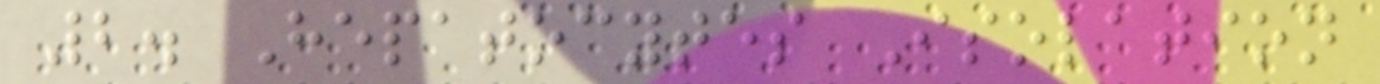2. Hepatocytes Isolation
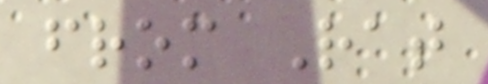from Rat
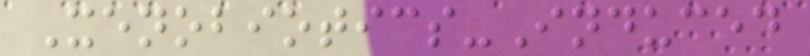Xenobiotics-Induced
